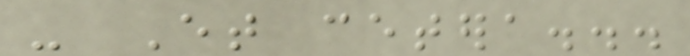- Et cetera...
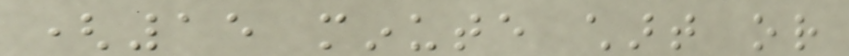(15 minute chart or
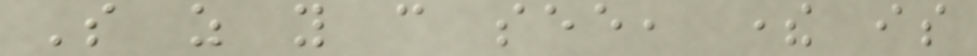So as you can see, there is
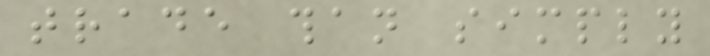trade than simply
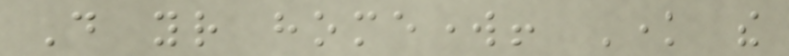Do your homework! Know the
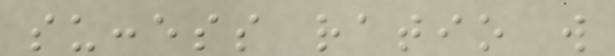success ratio will
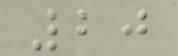20
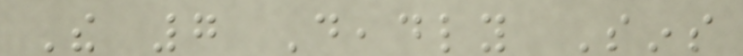The 7 Deadly Sins
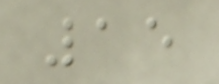15
